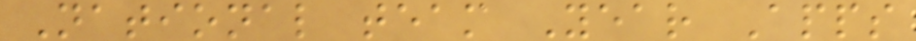National team Year Apps
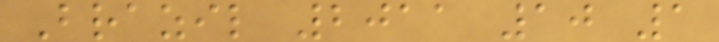Brazil 2011 10 1
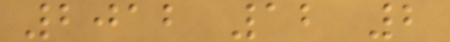2012 12 2
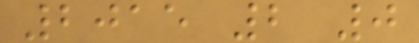2015 2 0
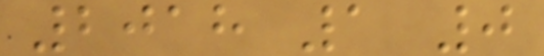2018 1 0
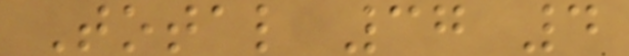Total 37 4
